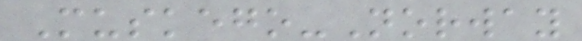Muskego-Norway
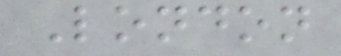London
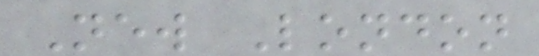New London
